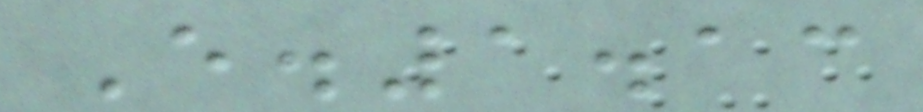E.1.13
